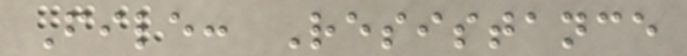File: Resistance
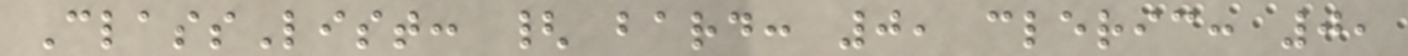ClassList: { bard: 0, cleric: 0,
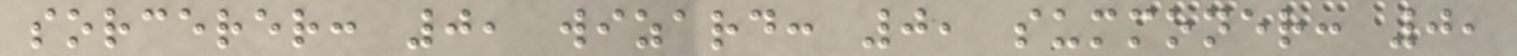sorcerer: 0, wizard: 0, summoner: 0,
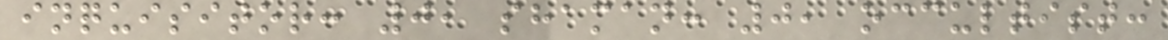inquisitor: 0, shaman: 0, occultist:
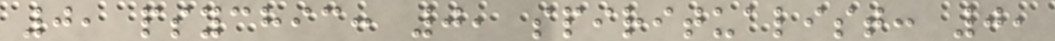0, psychic: 0, spiritualist: 0,
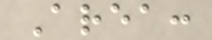Area:
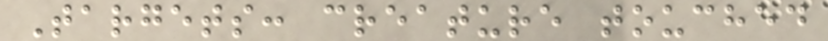Targets: creature touched
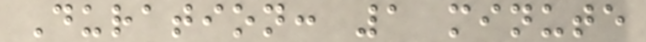Duration: 1 minute
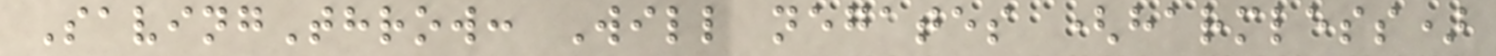SavingThrow: Will negates (harmless)
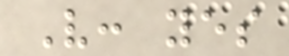V: yes
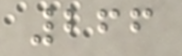266
